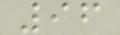96
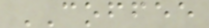COFFEE
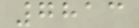7813
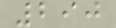290
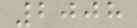2008
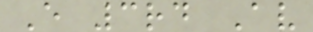E 3rd Av
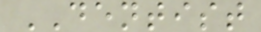DENTIST
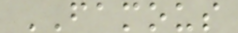FAMOUS
